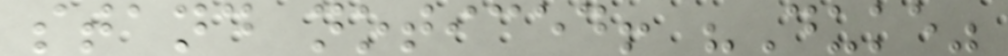stand noticed! "Duke"
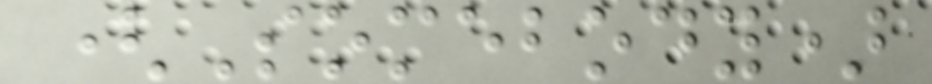(Somebody)
